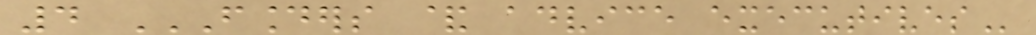4 FOUNDERS & ADVICE EXECUTIVES
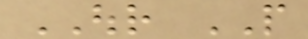OUR PEOPLE
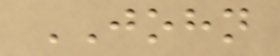JOHN
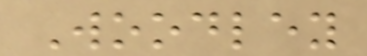Woodley
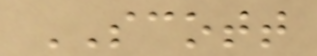SCOTT
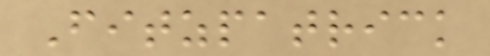Fitzpatrick
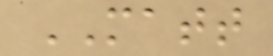MATT
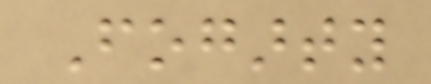Fogarty
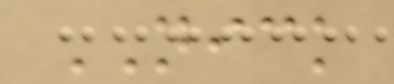NICK
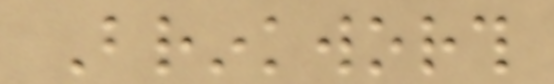Brinkworth
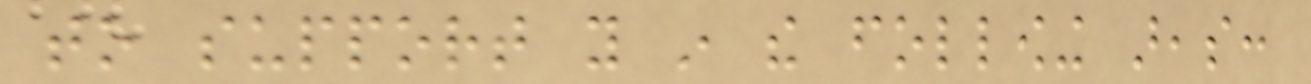to support you in the following areas:
